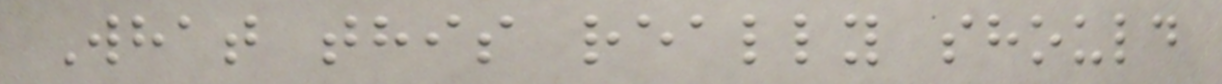What this really should
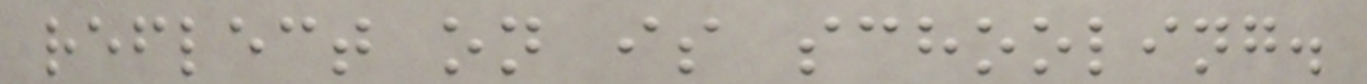reflect on is schooling.
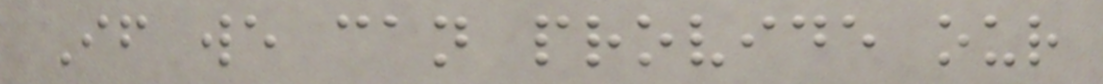If we can provide our
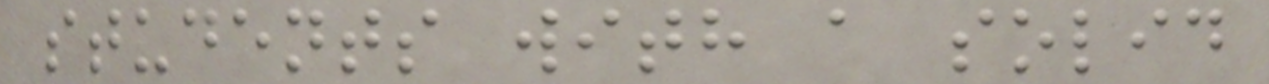students with a solid
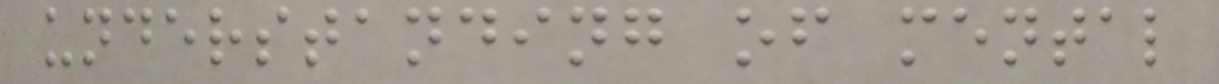understanding of mental
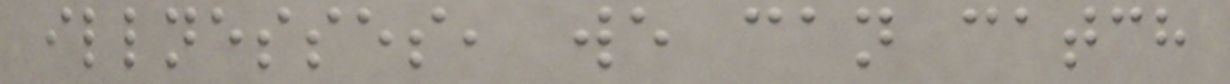illnesses, we can catch
